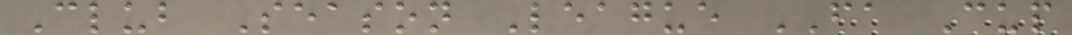Club Season League FA Cup
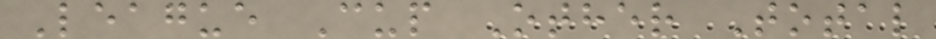League Cup Other Total
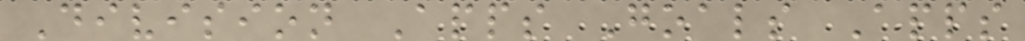Division Apps Goals Apps
